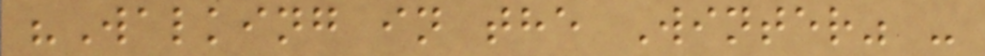"Walking in the Winter" -
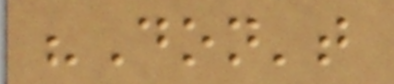"Don't
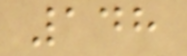148
